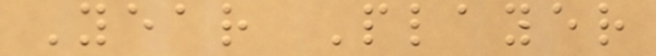Year Player
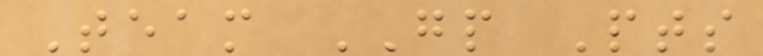Team GP Pts
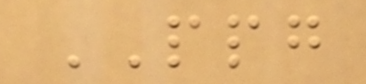PPG
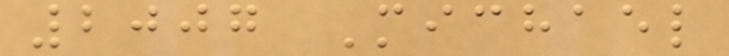2007 Michael
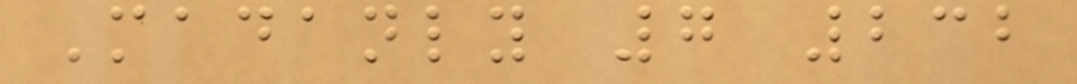Madanly 7 232
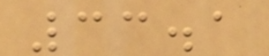33.1
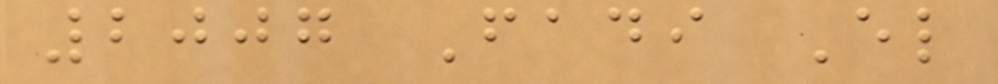2007 Fadi El
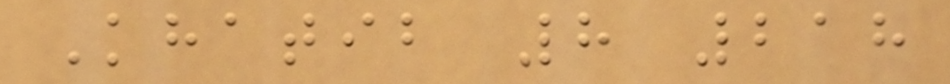Khatib 8 218
